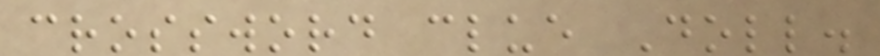crossword clue Doll.
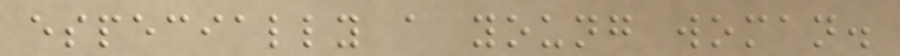especially a young woman.
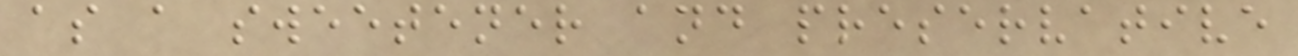as a sweetener and preservative
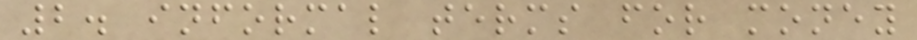2. informal terms for money
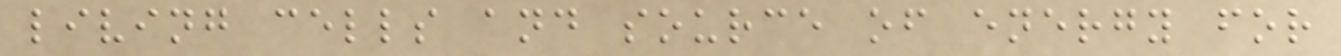living cells and source of energy for
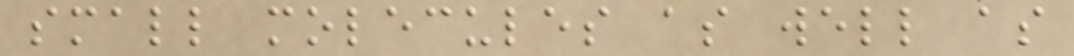small molecules as well as
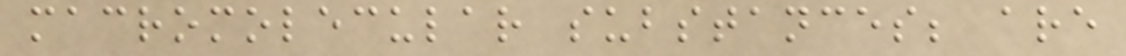macromolecular substances; are
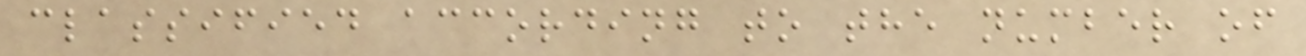classified according to the number of
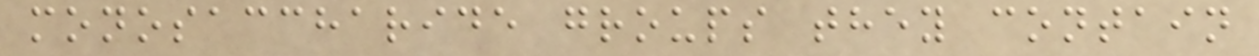monosaccharide groups they contain
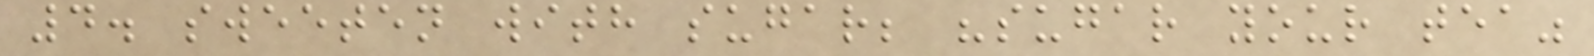4. sweeten with sugar; "sugar your tea"
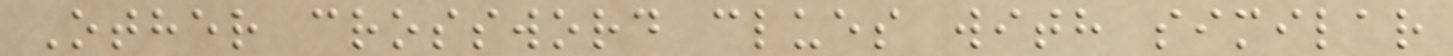Other crossword clues with similar
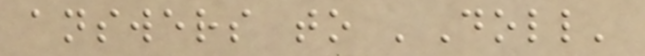answers to 'Doll'
